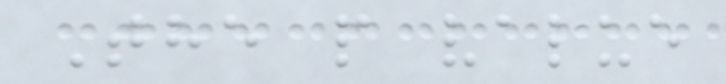The p value
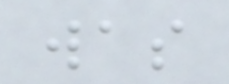was
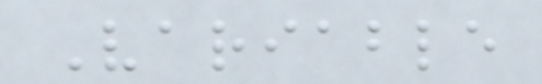Variable
